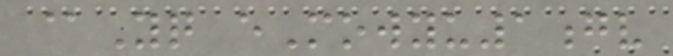@Yq eMowyu1gv
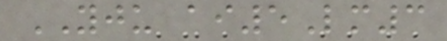YJU ai5Lm3
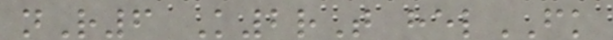nR6 K2rT helFK
